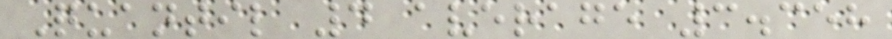Quantil 4 average 3.358
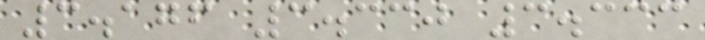3.176 3.330 3.333
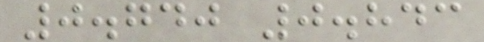0.740 0.843
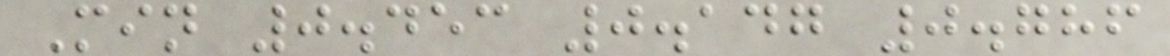Min 0.453 0.147 0.786
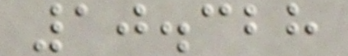10.328
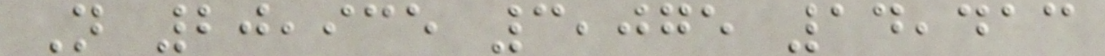N 20,935 3,075 14,413
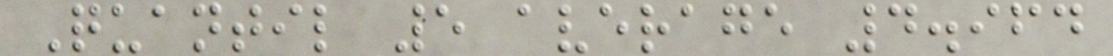Quantil 5 average 4.964
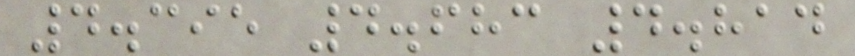4.395 4.683 4.814
